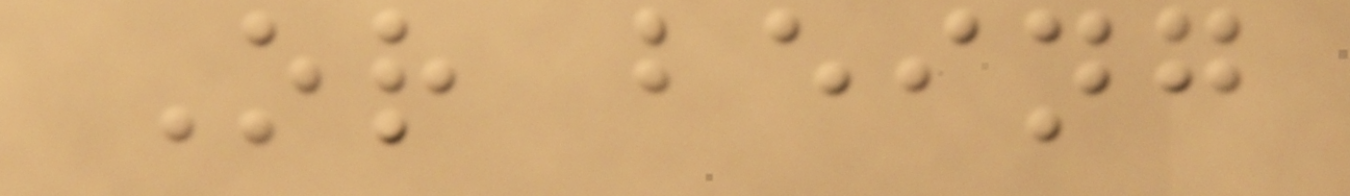Or being
